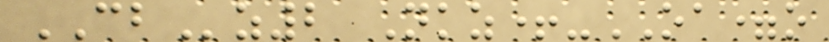CBz2 Nkz+-OA=o
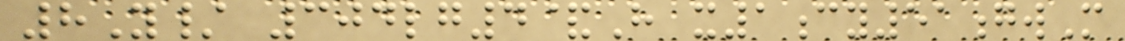8Y/ 304lg4&H x1cy51gwM
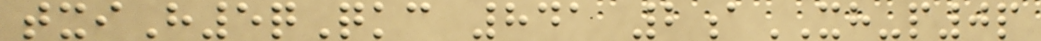txiH5qQkc 841 2aXH-p0p
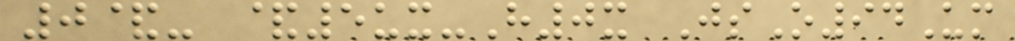0&- &5ux-H0x JsO94Um
